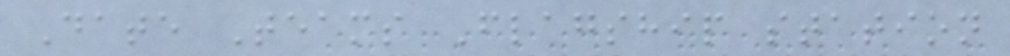Date Teams Flagship station
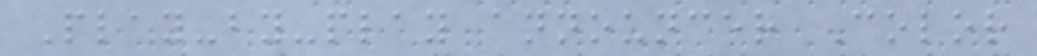Play-by-play announcer Color
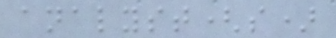analyst(s)
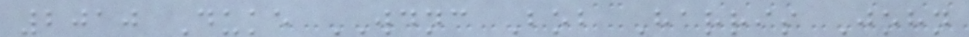2010 Duke WDNC Bob Harris John
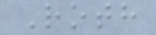Roth
